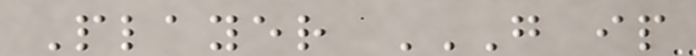Player G IP
